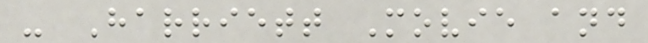- Harriett Movie and
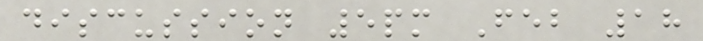discussion 5pm Feb 18
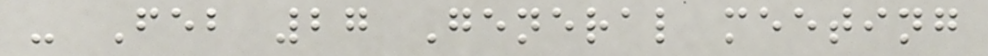- Feb 27 General meeting
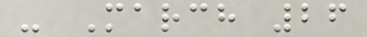- March 26
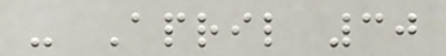- April 30
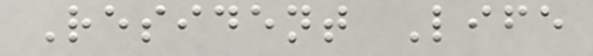Resident Life
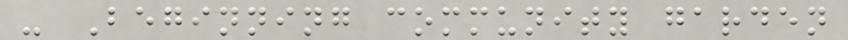- Beginning community garden
